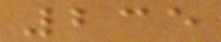235
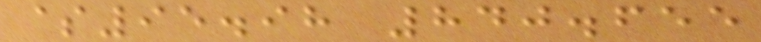$95.98 840.655
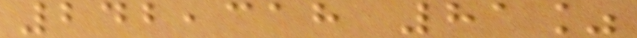242,318 81%
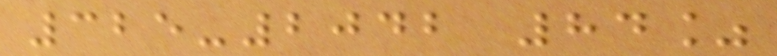325-2042 84%
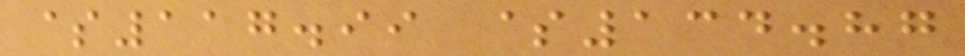$117.99 $134.87
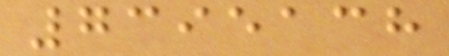7395138
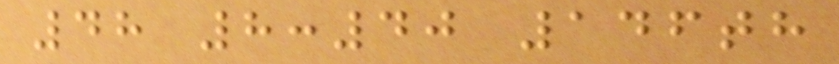48 8:40 146th
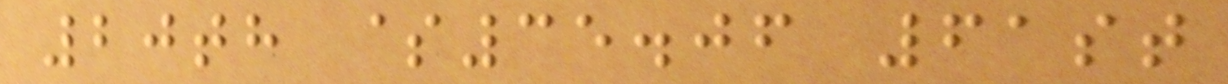20th $35.06 61st
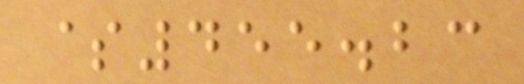$455.23
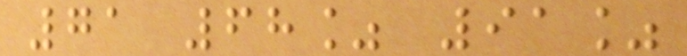71 68% 91%
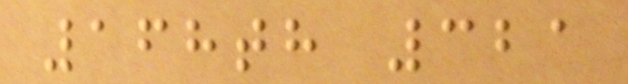168th 321
